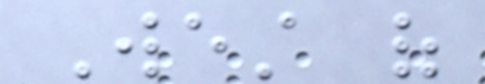West of
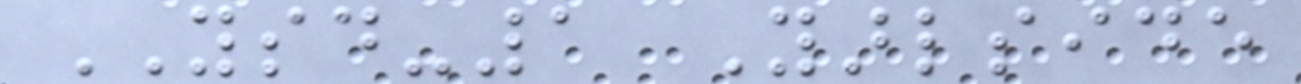YSD-1 Yarlside
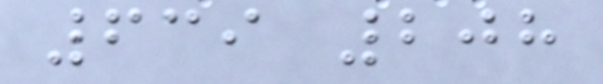639 208
